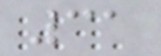31
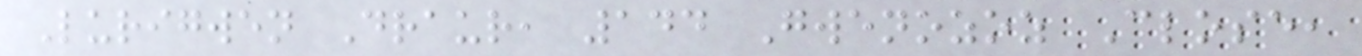Lurigwen Draur, 144 Gwenozoz Close,
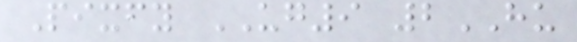Pixfy UG9 2HU
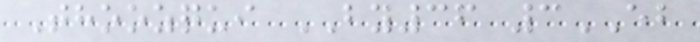Thoozqui BY36 3EB
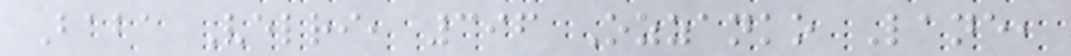Baba Velri, 396 Ozzanko Lane,
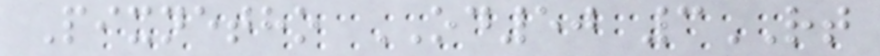Pixnetho OD50 3RT
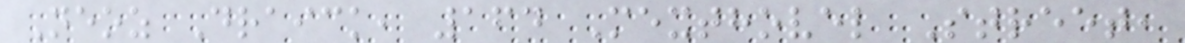Neoz Draick, 164 Mexthovel Street,
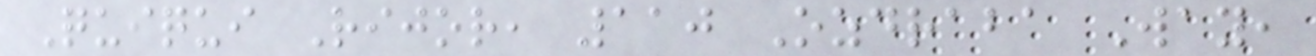Quiqui Rijor, 110 Ozdraba Way,
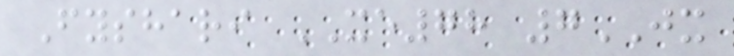Fyshari XE78 7JX
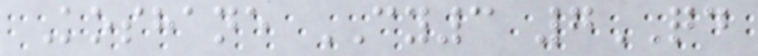Koshane CY3 7QD
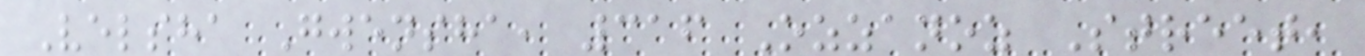Velsha Gwensha, 316 Ozzanoz Street,
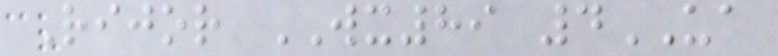Rijor WX89 4UA
